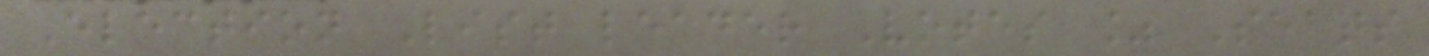Election List leader Votes % Seats
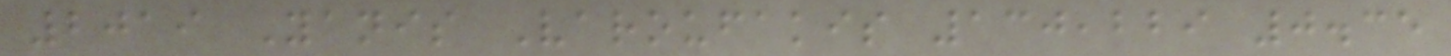2019 Yanis Varoufakis 130,229 0.35
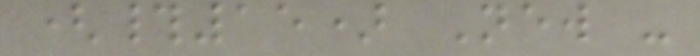(#15) New -
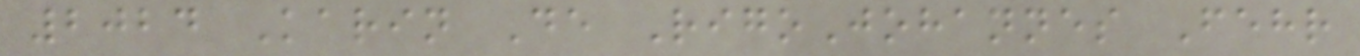2024 Karin De RigoJohannes Fehr
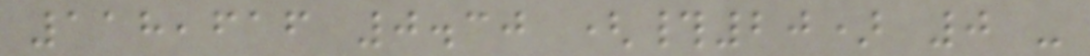118,616 0.30 (#20) 0 -
